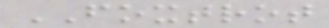FOXTROT
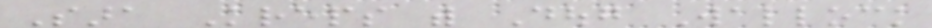Sara Kreps with Doug Wallock
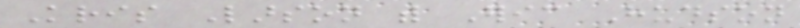Kris Larson with Eric Hudson
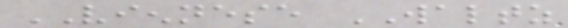VIENNESE WALTZ
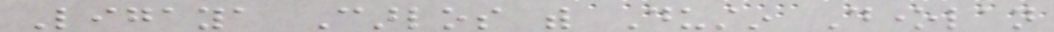Ligaya Carlos with Dustin Donelan
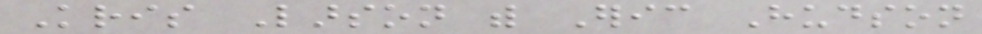Kris Larson with Eric Hudson
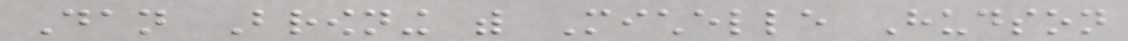Dan Browning with Michelle Hudson
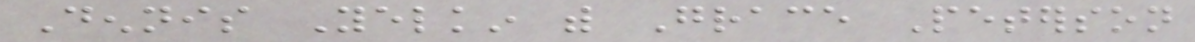Dennis Yelkin with Grace Peterson
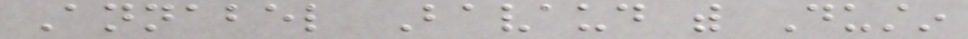Annabel Bavaud with Dustin
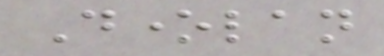Donelan
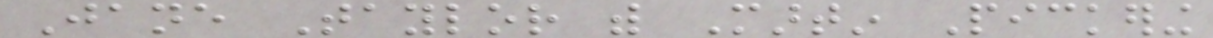Jane Taylor with Martin Pickering
